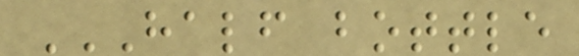HALF BOTTLE
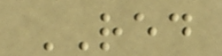RED
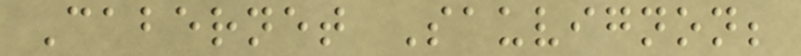Cabernet Sauvignon;
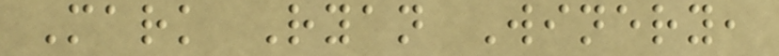Mark Ryan Winery,
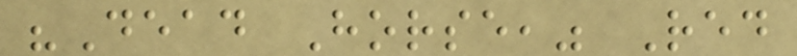"Dead Horse," Red
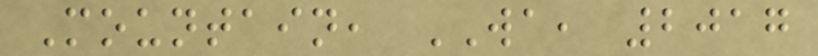Mountain, WA, 2017
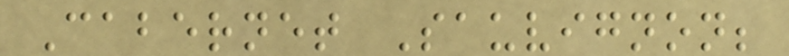Cabernet Sauvignon;
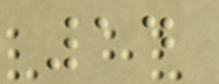14
